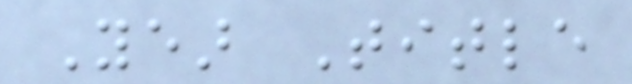Year Title
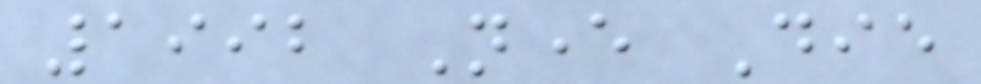1992 Never Die
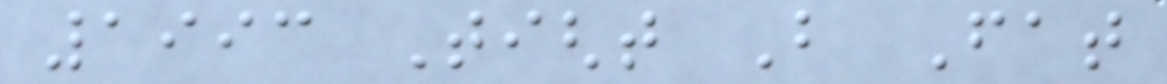1993 Tight But Fat
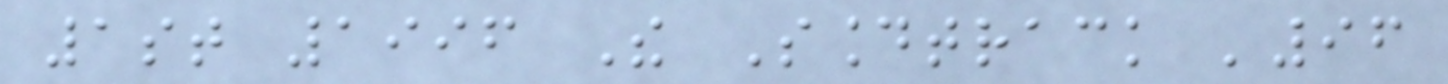1st 1996 The Soundtrack '96
